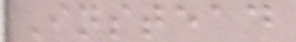Instead
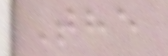The
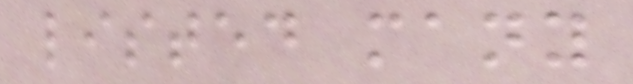listed many
